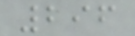296
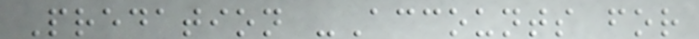Predation -Accounts for
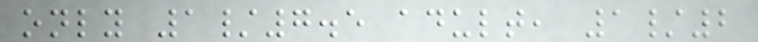only 1/7.5 adult, 1/2
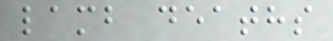lamb deaths
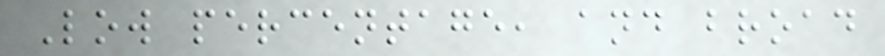Low percentage, and broad
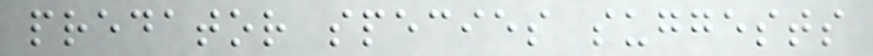predator species suggests
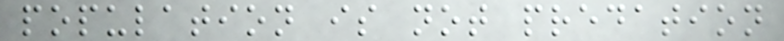population is not predation
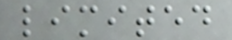limited
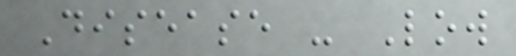Disease - Low
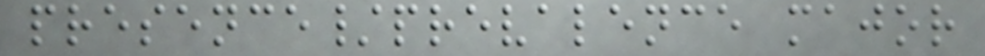presence/prevalence major
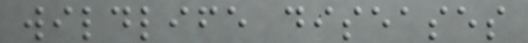wildlife diseases
